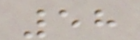58
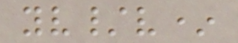yv/v*
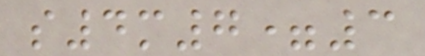s4m7=3
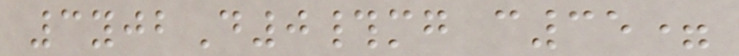3yjbD0#mg c35=
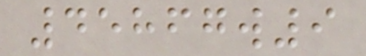45867w9
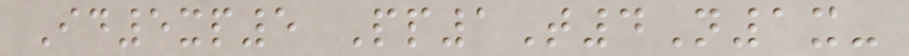Id5xp5 Pp1T4N1x-
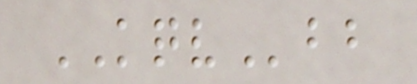KQVbb
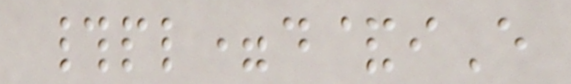#pl=d&iE
